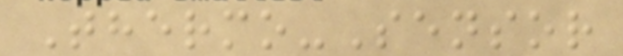Thermo-Sensor
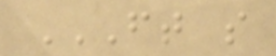FT S
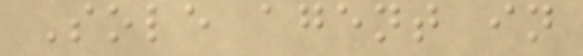Sole agent in
